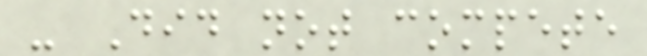- Did not compete
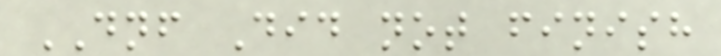DNF Did not finish
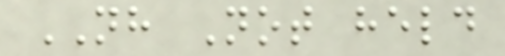NH Not held
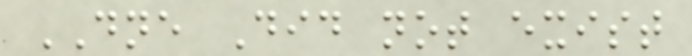DNE Did not exist
